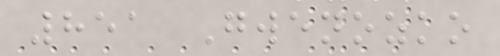851 Gwenozko
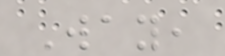Way,
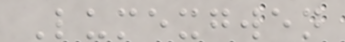Lumexgwen
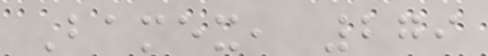Bamex, 279
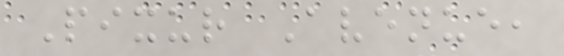Pixur Avenue,
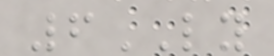6LY
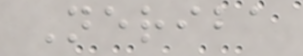Neriba
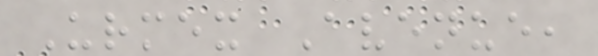Urmex Avenue,
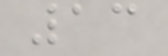13
